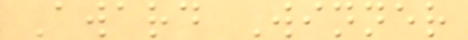Award Winner
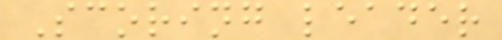Scoring leader
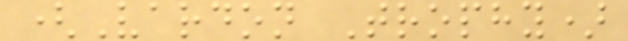(Vardon Trophy)
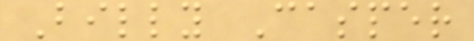Billy Casper
